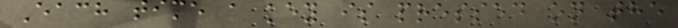Each time a key is pressed on the
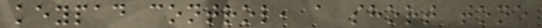keypad control, a short tone
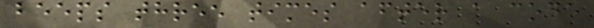beeps three times after a code
